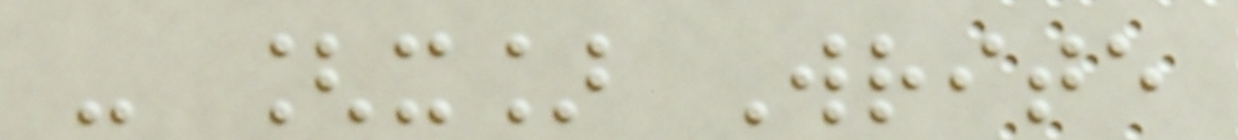- [x] Write
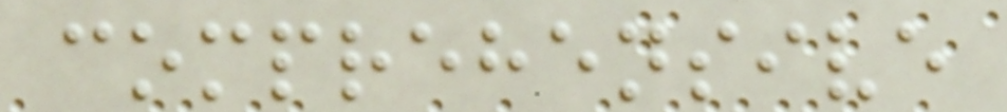comprehensive
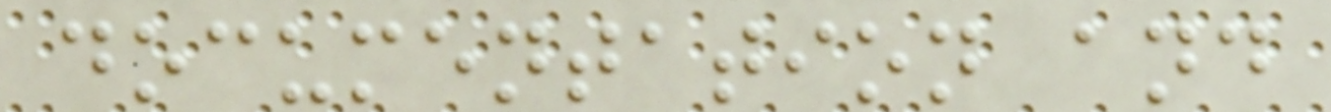documentation and
